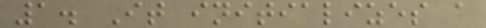1. It initializes a
